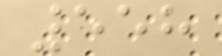558
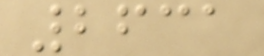2631
